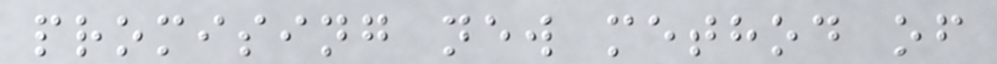promising new method of
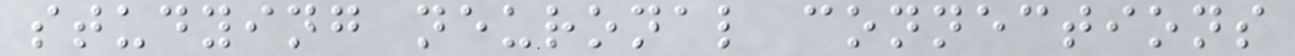studying neuronal connections
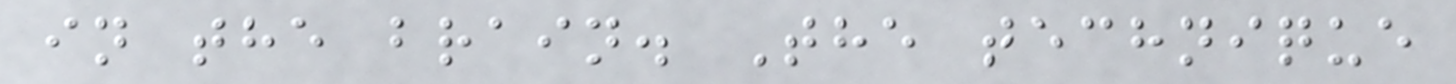in the brain. The technique
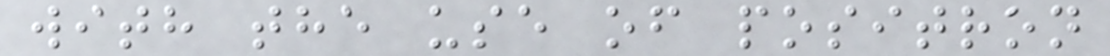with the use of positron
